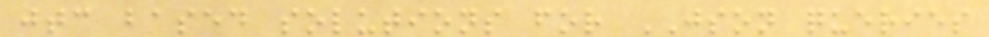jtc based solutions for JSON queries
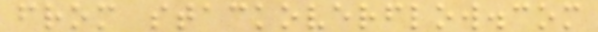from stackoverflow.com
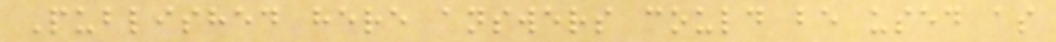Published here answers could be used as
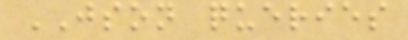JSON queries
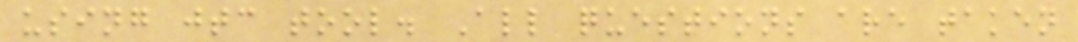using jtc tool. All questions are taken
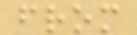from
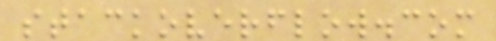stackoverflow.com
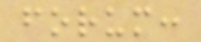forum:
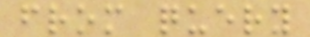from query
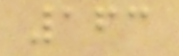163
